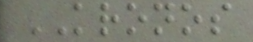KRONOS
